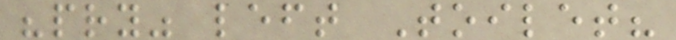"pry" left Toilet?
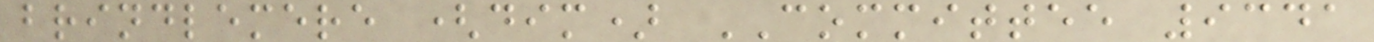brindlemere (dim) COMMITTEE 9341
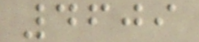4609
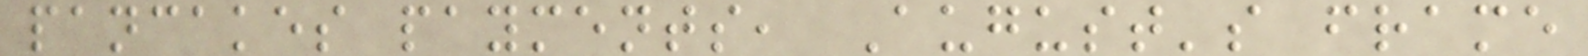pancakes payments, August's frame
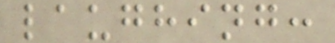laughing:
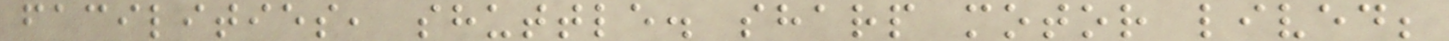facilities, shuttle. sharp motor lived;
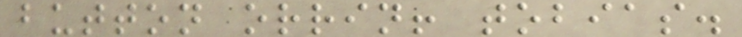button orrin! tobias.
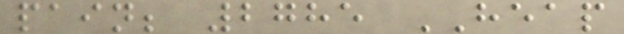pain; 2785 HEAP
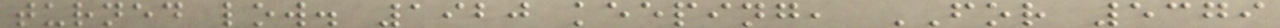turned low. 1920 keeping, FOR 5379
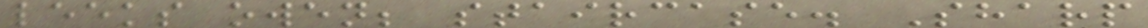leeks owen; staircase. Sharp
